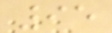95
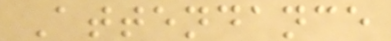Attendance
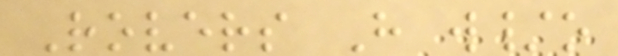Rovers H w/o
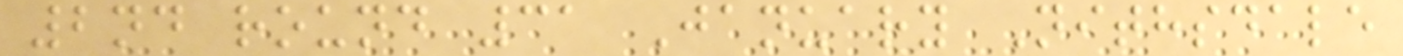2nd round 31 January Nithsdale
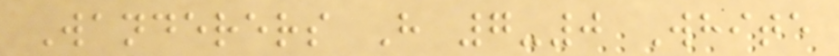Wanderers H 7-0 White
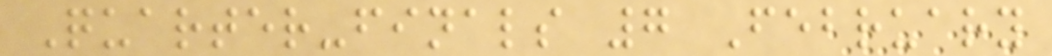Quarter-finals 7 February
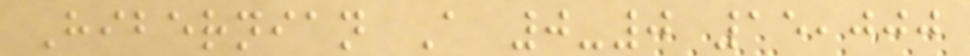Hibernian A 0-0 15,000
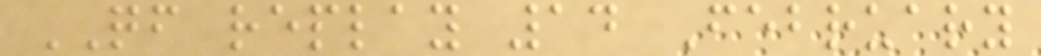QF replay 14 February
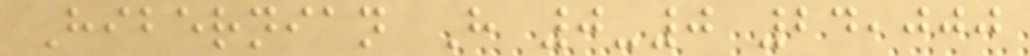Hibernian H 0-0 24,000
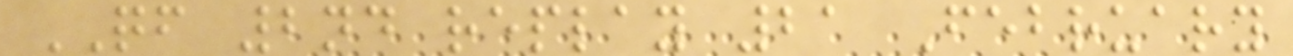QF 2nd replay 21 February
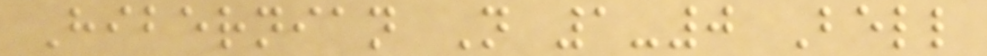Hibernian N 1-0 Bell
